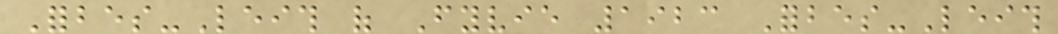Forbes-Leith of Fyvie 1923 Forbes-Leith
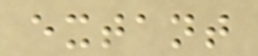extant
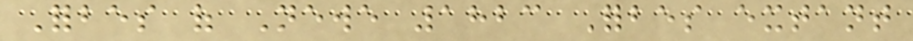Forbes of Newe 1823 Forbes extant
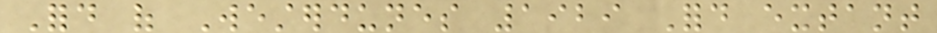Ford of Westerdunes 1929 Ford extant
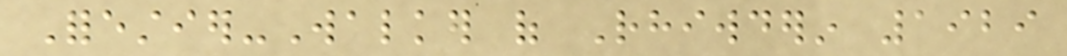Forestier-Walker of Rhiwderin 1929
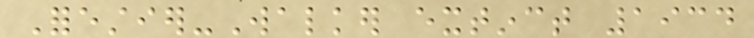Forestier-Walker extinct 1934
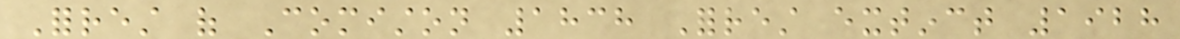Forrest of Comiston 1838 Forrest extinct 1928
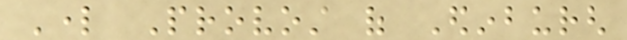Lord Provost of Edinburgh
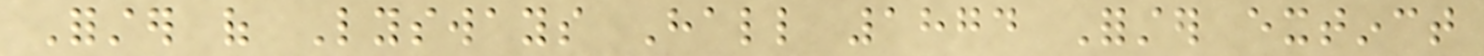Forster of Lysways Hall 1874 Forster extinct
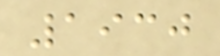1930
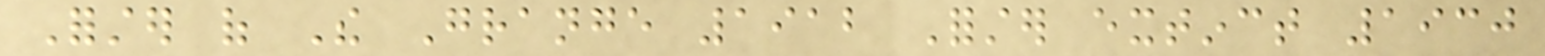Forster of The Grange 1912 Forster extinct 1930
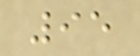95
